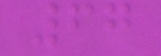67
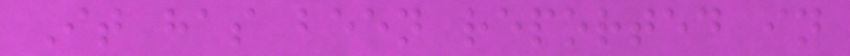It has been reported in
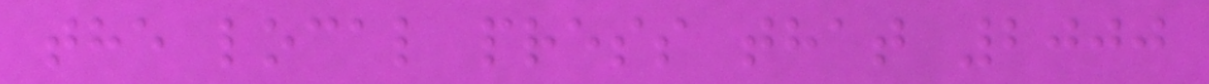the local press that 2000
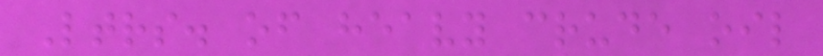Ltrs. of heavy crude oil
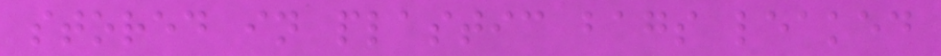stored in plastic bags leaked
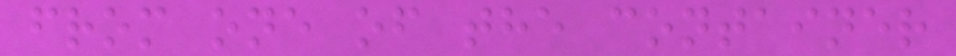from one of the container
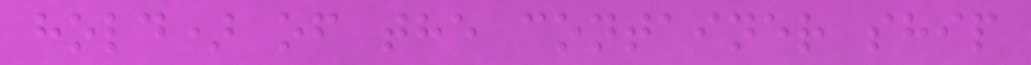hold) of the container ship
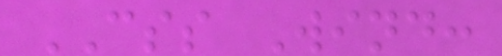CSS Wind:
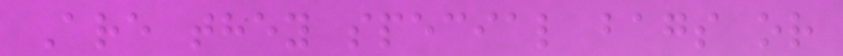Are they special bags or
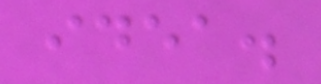idea.
